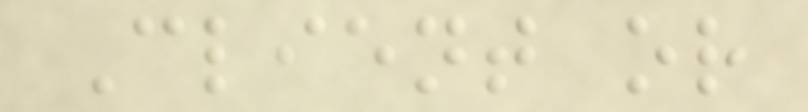Client or
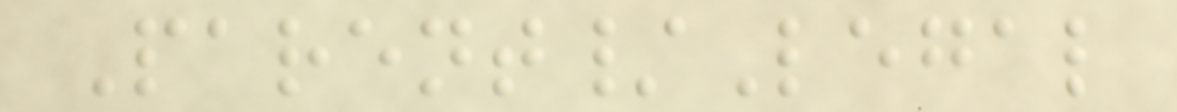Parent/Legal
